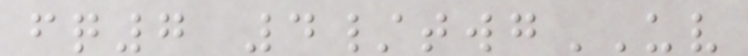fq7 4/twgUV
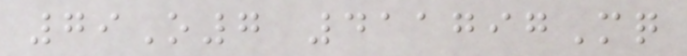79O7 411797Mq
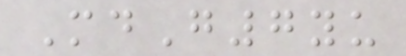MdG7yu
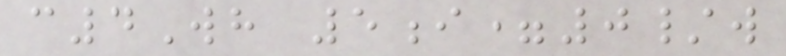c4Wh 5i=0/w
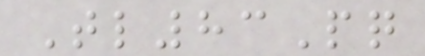Tl83Pq
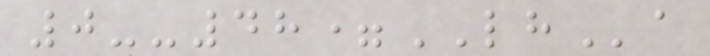0--48=LHa
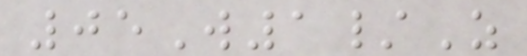05W1/Z
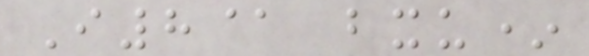I8@ bxu*
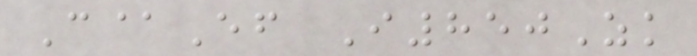C@Ef I850Zk
